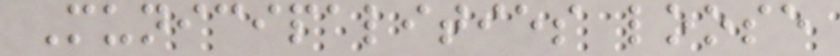Municipalities loose
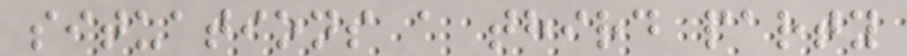situations a third party
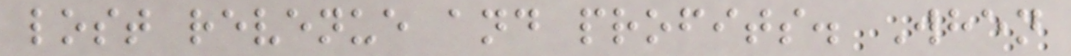lost revenue and profits. When
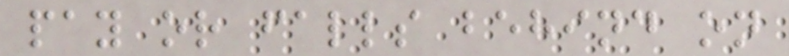pay or falls behind on
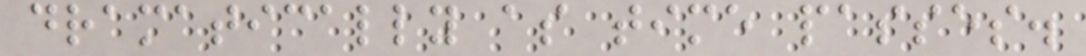dramatically as time passes.
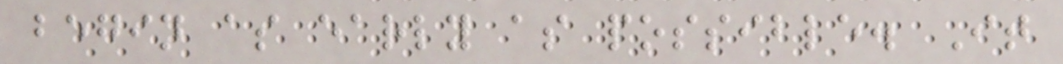begin as early as possible. It
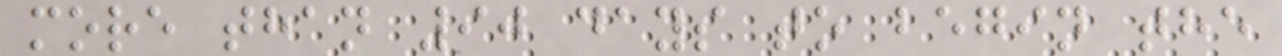more than 90 days to begin the
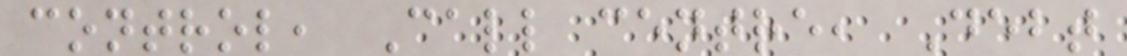control, Call centre, Debt
